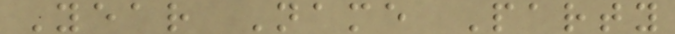Year Name Party
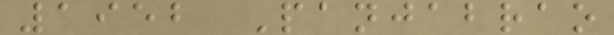1952 Panjabrao
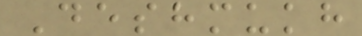Deshmukh
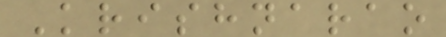Krishnarao
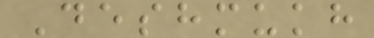Deshmukh
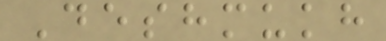Deshmukh
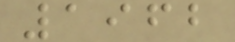1962
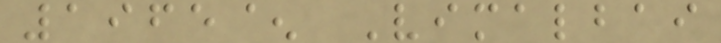1965^ Vimalbai
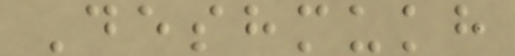Deshmukh
